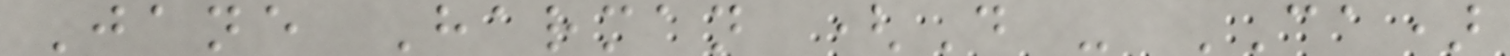Jane Harman (D - CA)
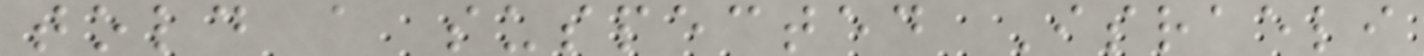told a suspected Israeli
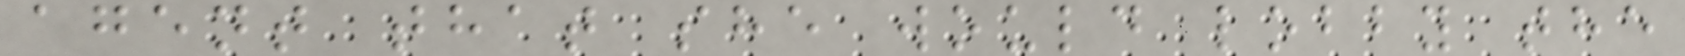agent that she would lobby the
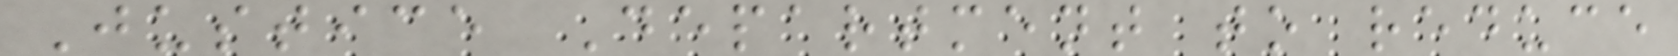Justice Department to reduce
